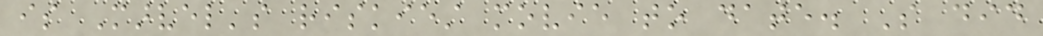is Marvel's riskiest movie to date. So did
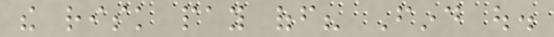the risk pay off? Find out.
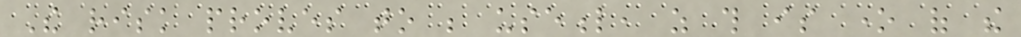The risk proves to be useful, as this is one of the
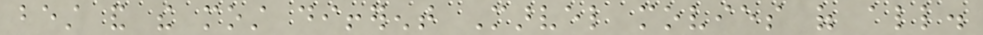best and the most different Marvel movies of all.
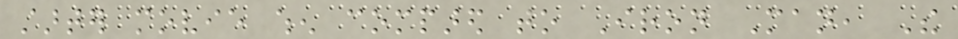starter movie when compared to Iron Man, The
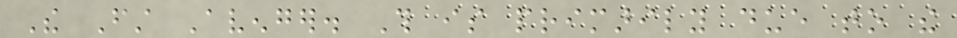The First Avenger. This is primarily due to the
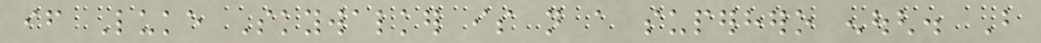if Luke Skywalker is not a superhero enough. But
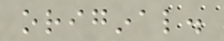original.
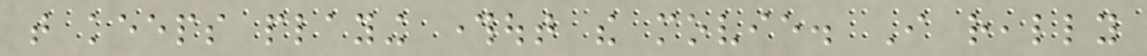that keeps playing throughout the movie. I really
